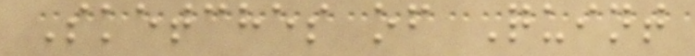Sketches of Quint
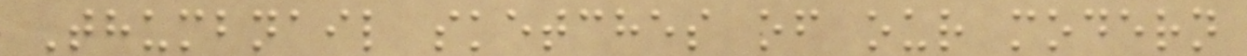Thumbnail sketches of our modern
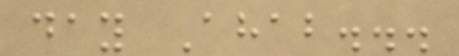day Ahab...
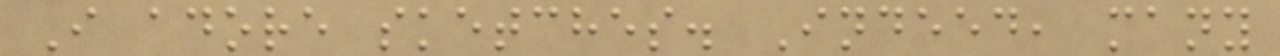I adore sketches. Indeed, many
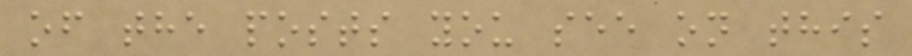of the posts you see on this
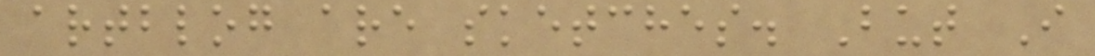artblog are sketches. But I
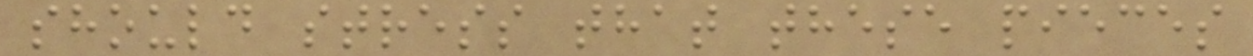should stress that these pieces
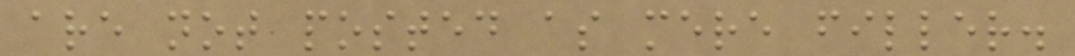are not posted as mere filler.
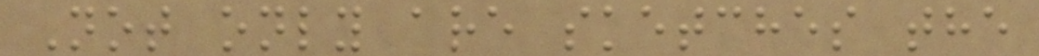Not only are sketches the
